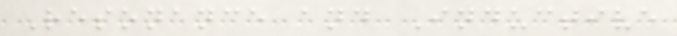Resonance and Inductive
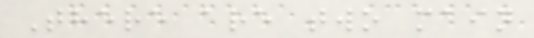There are two main
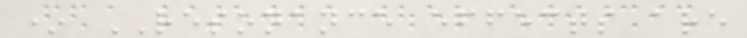* RESONANCE effects are
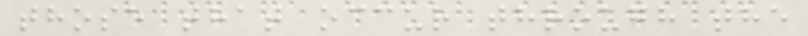those that occur through the
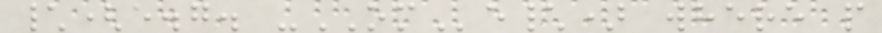\(e.g. -OMe\) where p
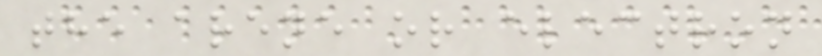the arene or electron
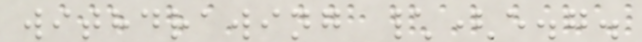withdrawing \(e.g.
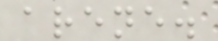arene.
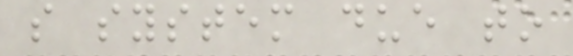s system due to
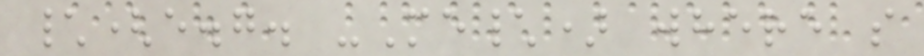\(e.g. -Me\) where s
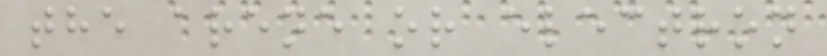the arene or electron
